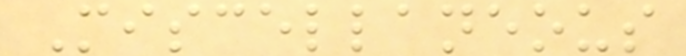Miscellaneous
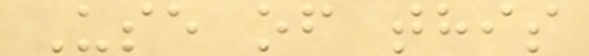Use of this
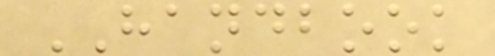HANDBOOK
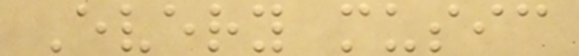Every music
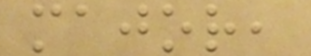major,
